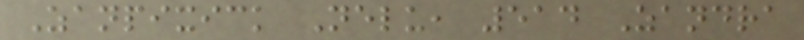Zanpixick Nelu, 514 Zandra
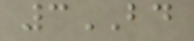3BD
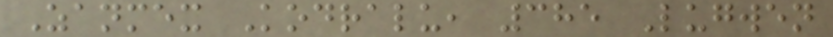Zanmex Kodralu, 385 Lugwen
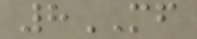8MF
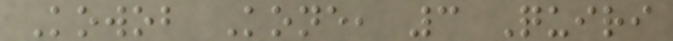Kowob Kone, 3 Quiri
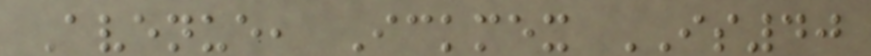Avenue, Ickmex IS40
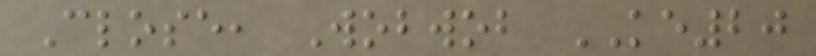Close, Wobwob KE20
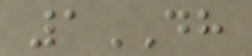1DH
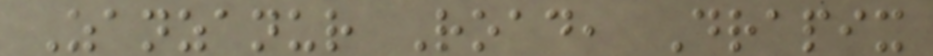Zanzanur Road, Drapix
